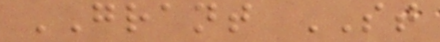GRANT ST
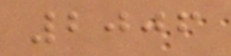2006
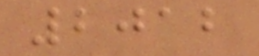2012
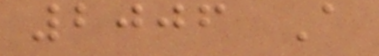2006 A
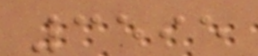3595
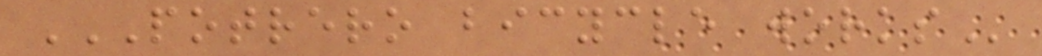POTRERO BICYCLE WORKS
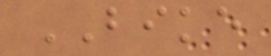BIKE
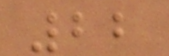22
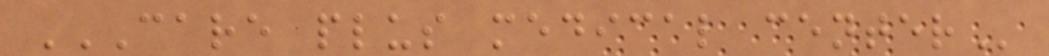CARE PLUS MEDICAL CENTER
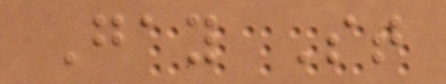Gay St
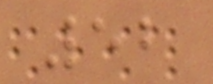52
